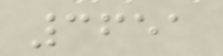3651
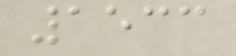1533
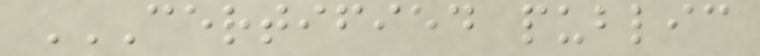CERTIFIED PUBLIC
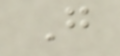G
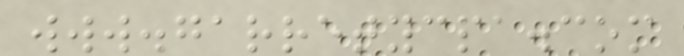www.garretycpa.com
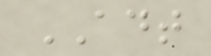ADT
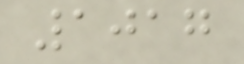1017
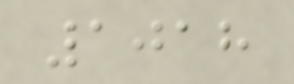1018
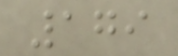179
